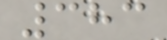383
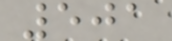501
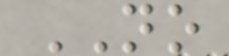NO
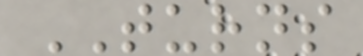TURNS
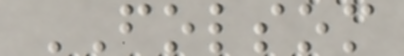FOLSOM
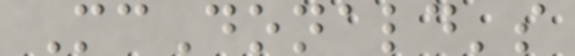McDonald's
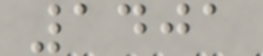1401
